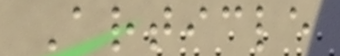Article
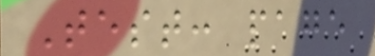Test: page
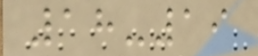18-19
